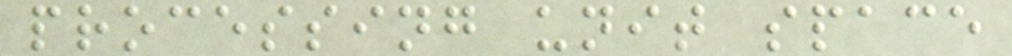processing unit space
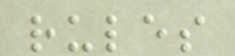rules
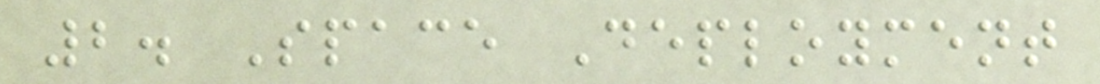2. Space Deployment
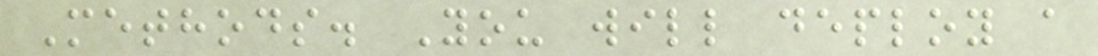Methods. You will deploy a
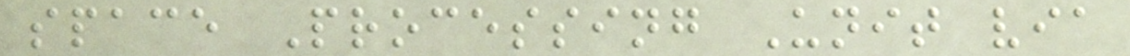space Processing Unit via
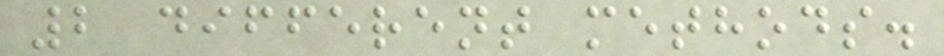2 different methods.
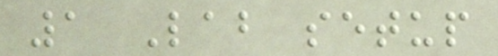1 Lab setup
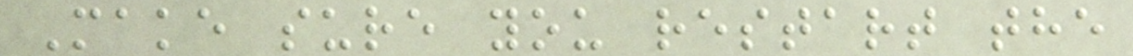Make sure you restart the
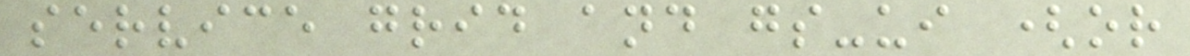service grid and gs-ui (or
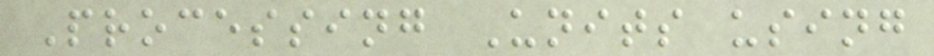Processing Units using
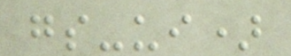gs-ui)
